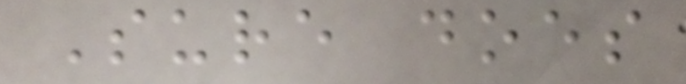Sure does
